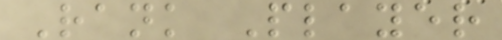Rank Player
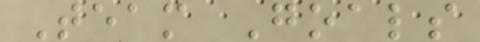Team Goals
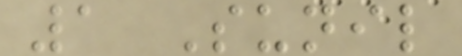1 Sunil
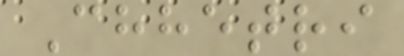Chhetri
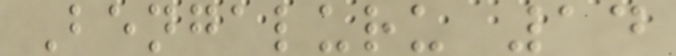Bengaluru 14
